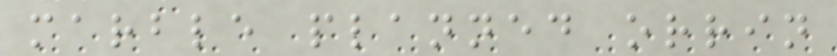marble planned orrin
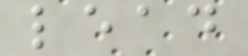lead
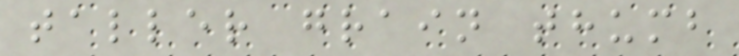taller grain thumb
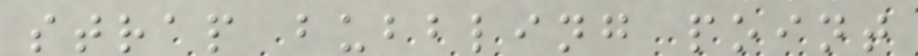strap bubbling point
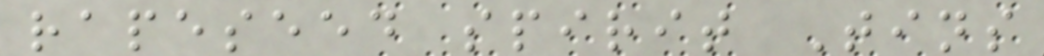rapeseed spirit Tins
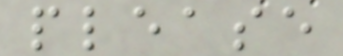please
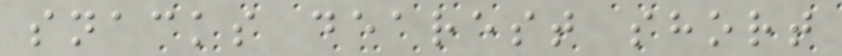snacks dearest short
